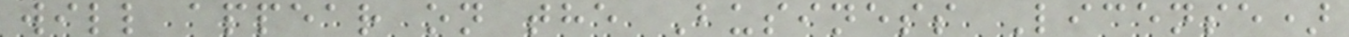will appear on the Business License)
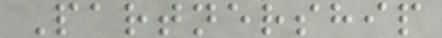Partnership
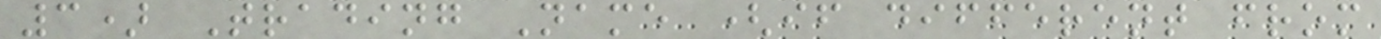3) Trading Name (if different from
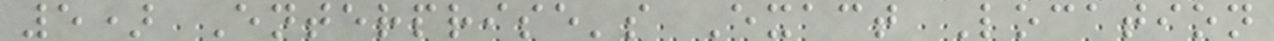5) Enterprise's Exact Location
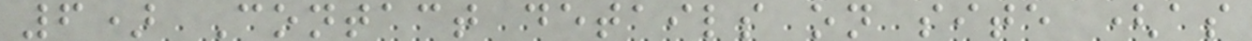6) Contact details on site (as
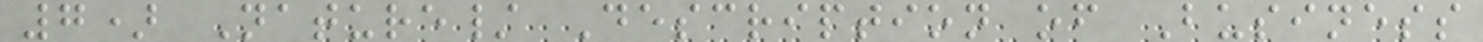7) Nature/ Description of Business
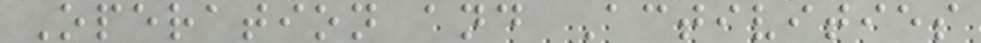Operation and Activities
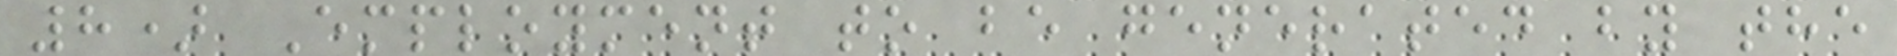8) Employment to be generated by the
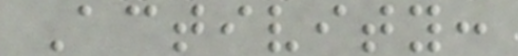Activity:
